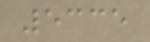5335
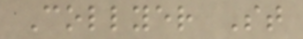Collyer St
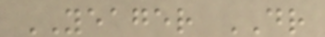YEAGER DR
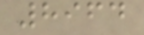8964
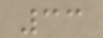33
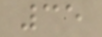35
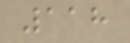118
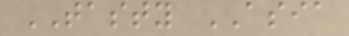TASTY ASIA
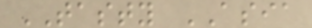TASTY ASIA
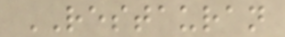RESTAURAN
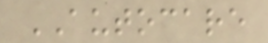AUTOCARE
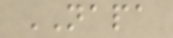NAPA
